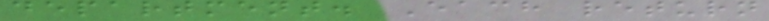department. Each return
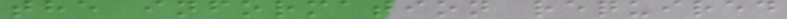the information required
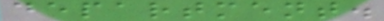department.
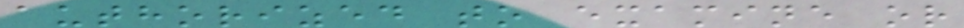authorized to examine or
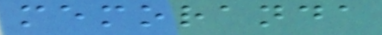memoranda
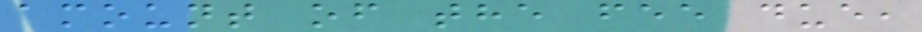amount of the fee due,
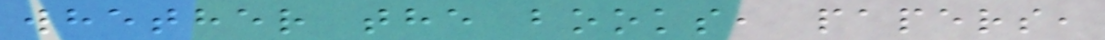whether the books, papers,
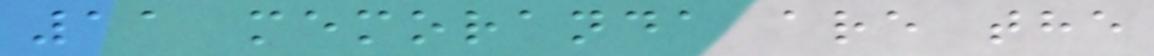11 memoranda are the
